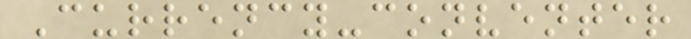Currency-conventer
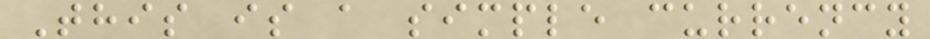This is a simple currency
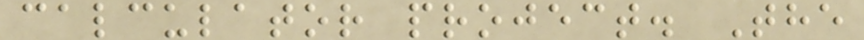calculator project. The
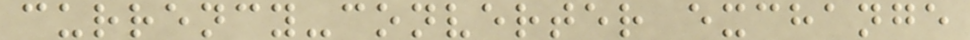currency-converter exchange
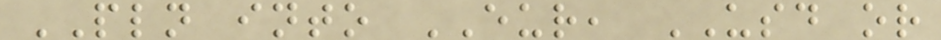PLN into EUR, USD or
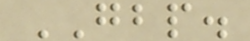GBP.
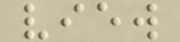view
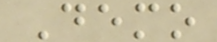Demo
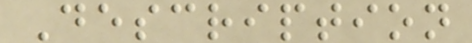Description
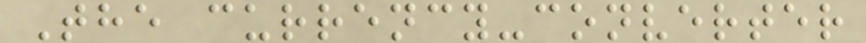The currency-converter
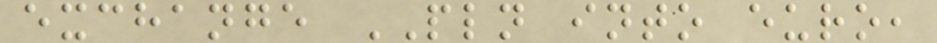exchange PLN into euro,
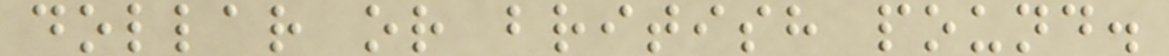dollar or british pound.
